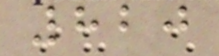820
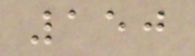150
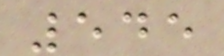545
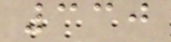330
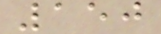150
